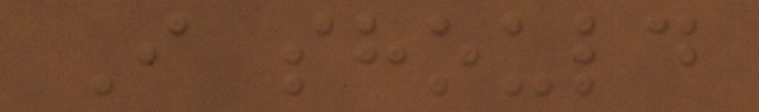I should
